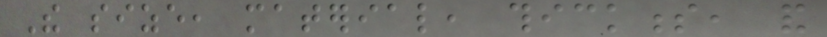The size, material, thickness, and
